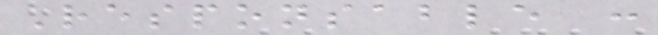Responsable :
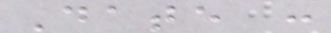Date :
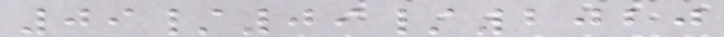09/09/2020
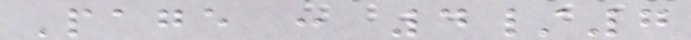Page : 4/7
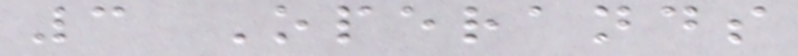3 Operands
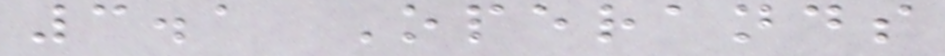3.1 Operands
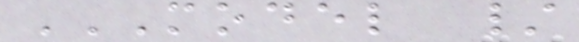MODEL /
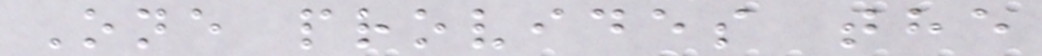One provides the
